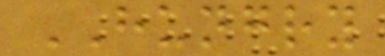HUNGRY
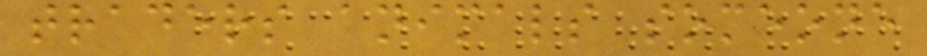traders animals someone
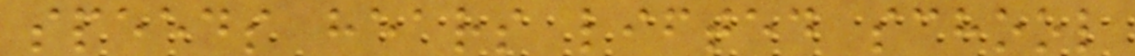speeds hears lifted school
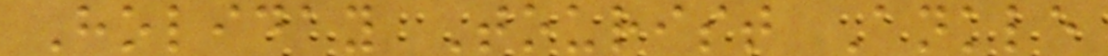Holiday Tourist Ankle
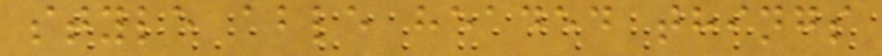style able headed things
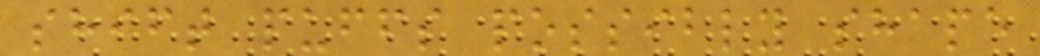shift puffs possibly shape
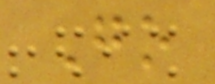Go
